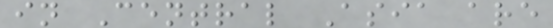in Central Asia are
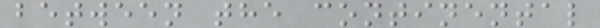between the continental
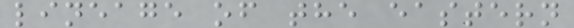lineage of the eastern
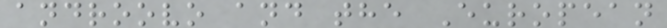androovo and the European
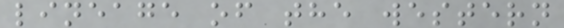lineage of the western
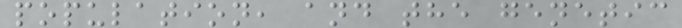population, and the genetic
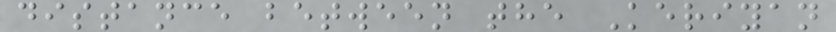distance between the Keriyan
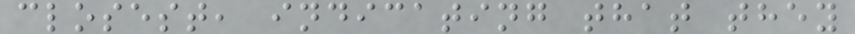closest, indicating that they
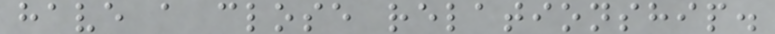have a close relationship.
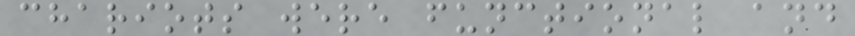chariots were functional and
